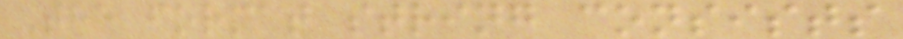The format string consists
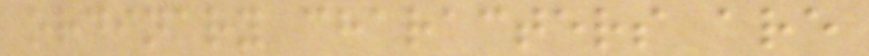ordinary characters are
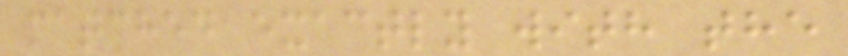matched exactly with the
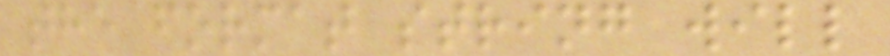the format string will
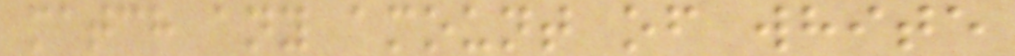match any amount of white
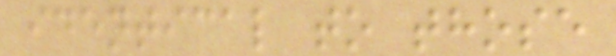identical to those
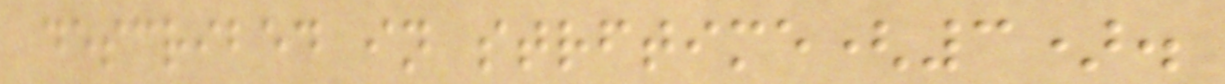described in strftime(3).
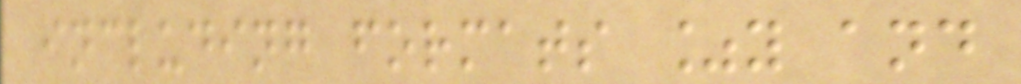including formats %y and
